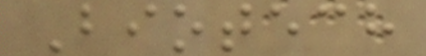Biotech
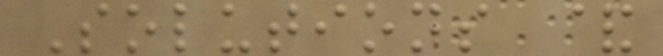Solutions &
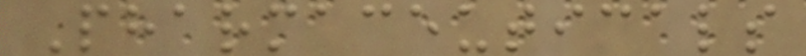Pharmaceuticals
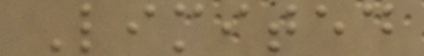Limited
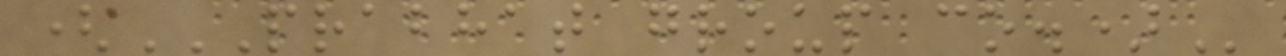(PRABHAT GROUP CO.)
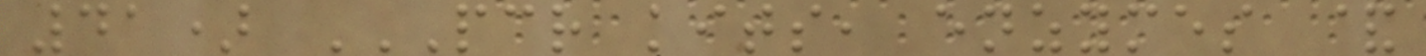41) PCR KITS, ENZYMES &
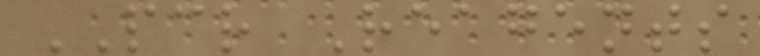PCR Reagents
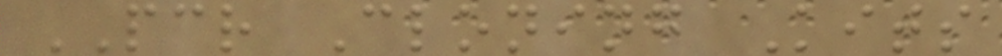PCR Cloning Kits
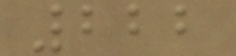222
